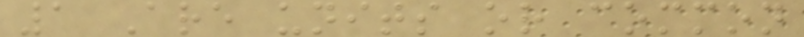1 Are units or common
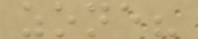zone?
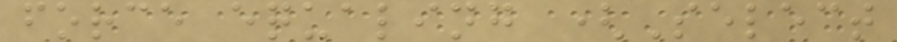force equaling (Select
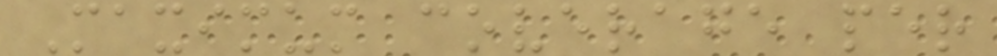Maximum coverage per
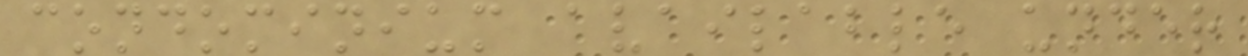condominium available under
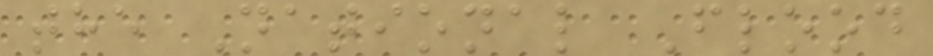the National Flood
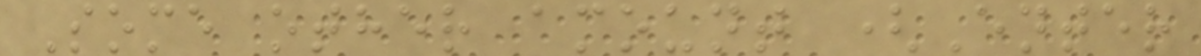Some other amount (Enter
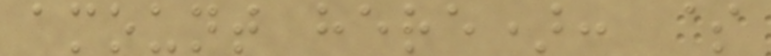amount here): $
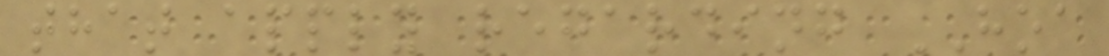that apply regarding HOA
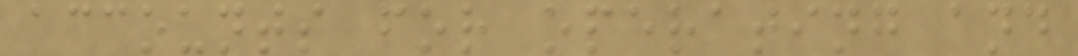accounts for operating and
